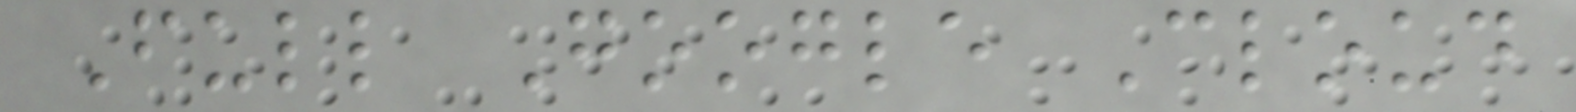Full Google Cloud
